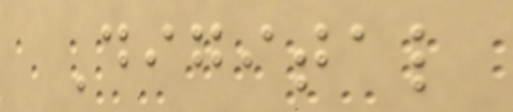Digital
